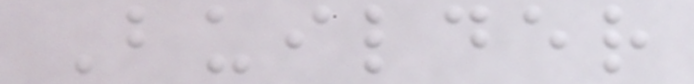Builder
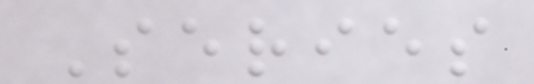Series
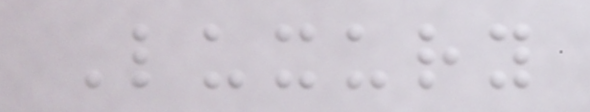Luxury
